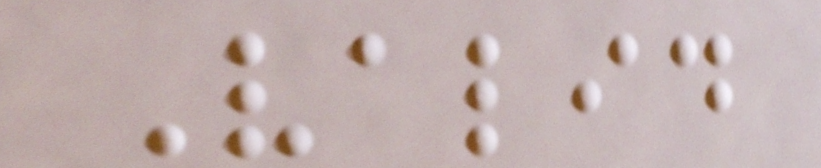Valid
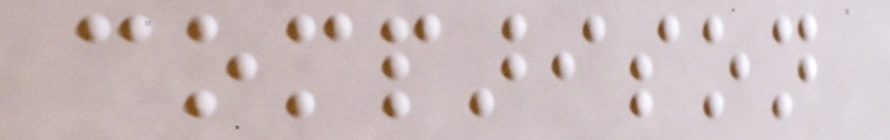comparison
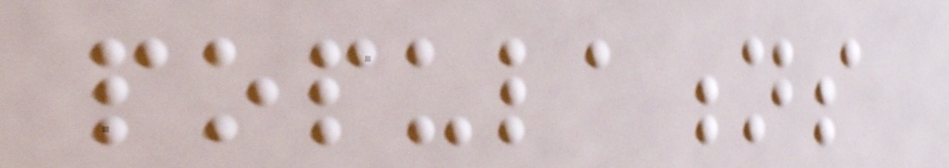populations
